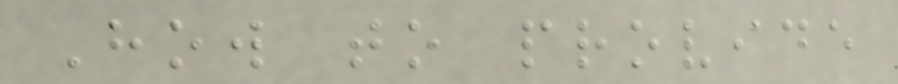How to provide
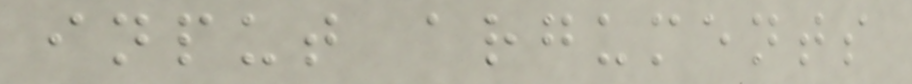input arguments
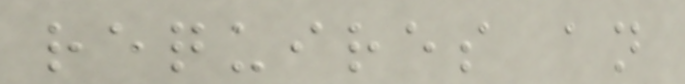requires an
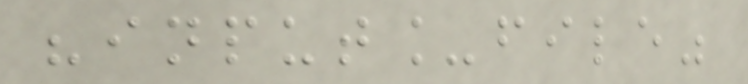"input_file"
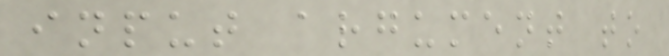input argument to
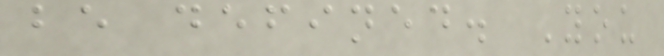be defined. You
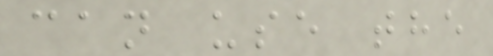can use the
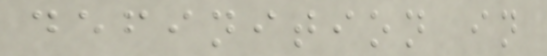definition in
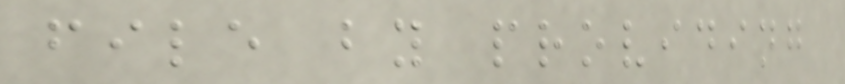file by providing
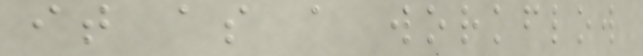it as a workflow
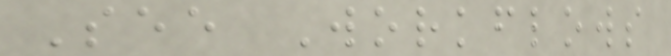See Workflows
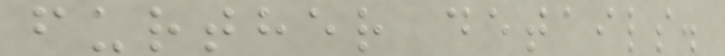further details.
